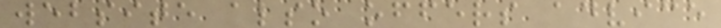website also offers advice
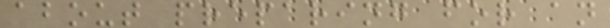about preparing for an
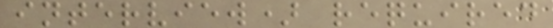interview) required
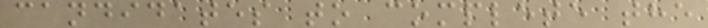candidates to complete the
